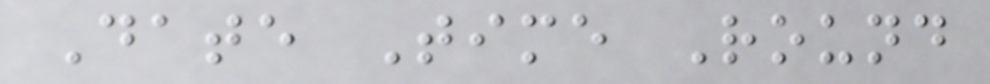Date Time Round
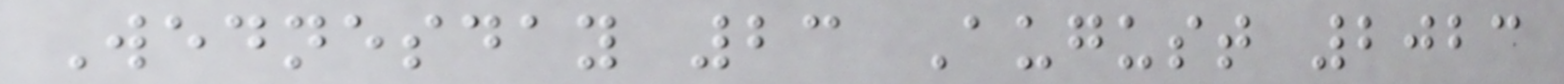Wednesday 23 August 2023
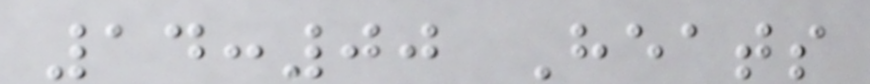14:00 Heats
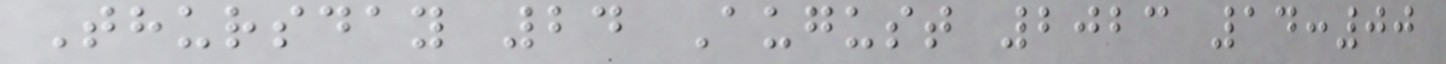Thursday 24 August 2023 14:00
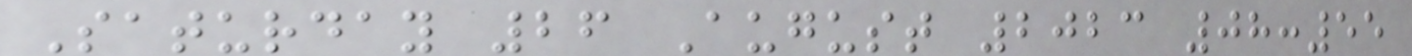Saturday 26 August 2023 08:55
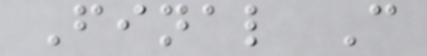Final C
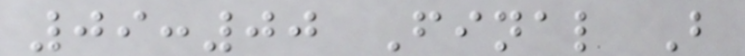09:00 Final B
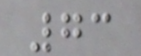73
